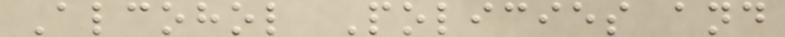Alcohol Policies and
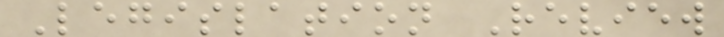Legislation Review
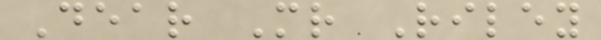Dear Mr Riley
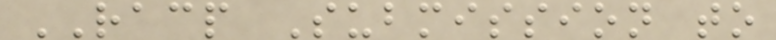RACP Submission to
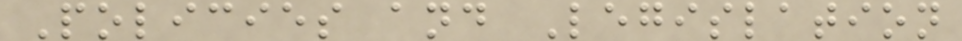Policies and Legislation
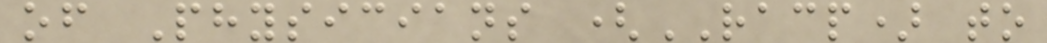of Physicians (RACP) to
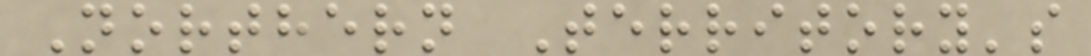Northern Territory's
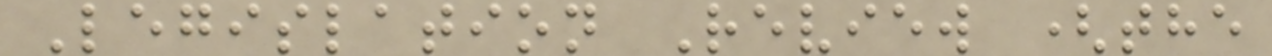Legislation Review (the
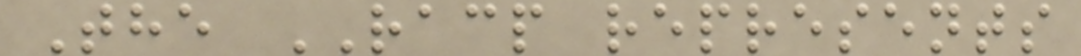The RACP represents
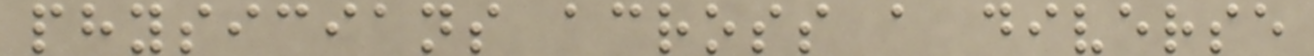physicians across a diverse
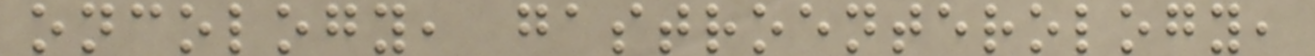oncology, gastroenterology,
